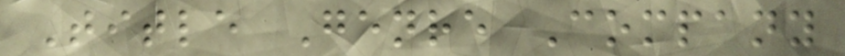Title Genre Company
